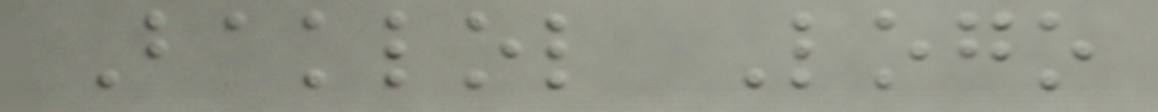Baklol Logo
